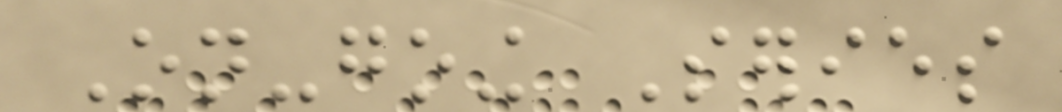On-going Series
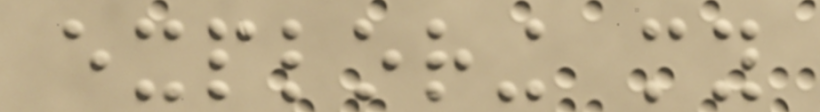exploring my
